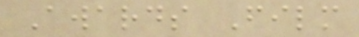Awards Film
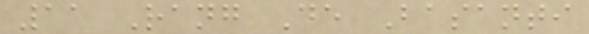11 Rang De Basanti
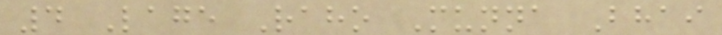4 Lage Raho Munna Bhai
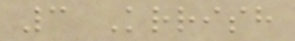3 Krrish
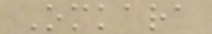Omkara
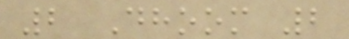2 Dhoom 2
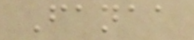Fanaa
